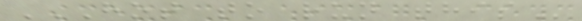HOT TO RUN THIS
